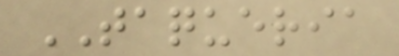TAQUERIA
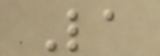La
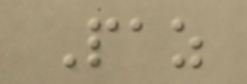Paz
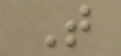T
